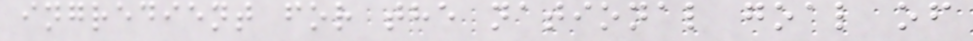ingredient for the national goal of
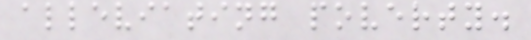alleviating poverty.
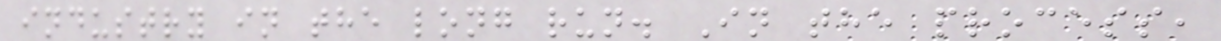industry in the long run. In the process,
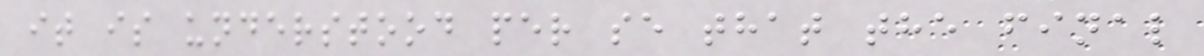it is understood per se that the final
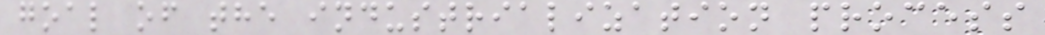goal of the industrialization process
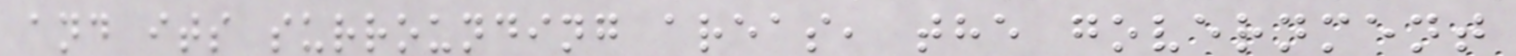and its surrounding areas, the government
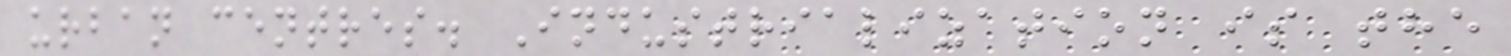urban centres. Industrialization is the
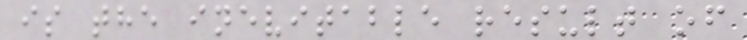is the inevitable result of
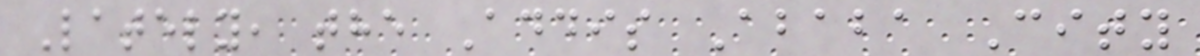Lately, the Addis Ababa City
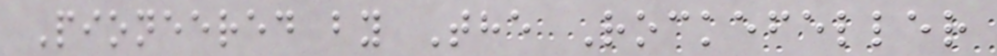Pioneered by The Rockefeller
